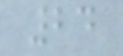24
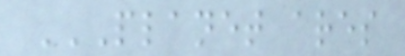PLANET ARES
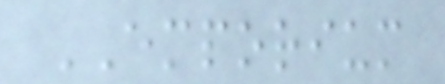EMPORIUM
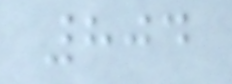804
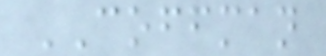COFFMAN
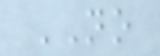NO
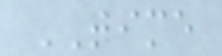TIME
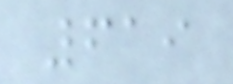619
